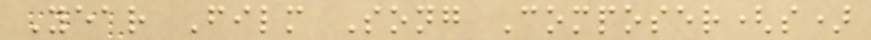Year Film Song Composer(s)
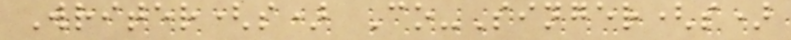Writer(s) Co-Singer(s)
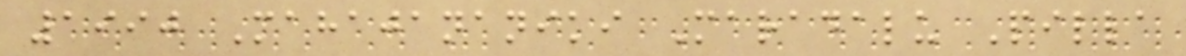1990 Mahajananiki Maradalu Pilla
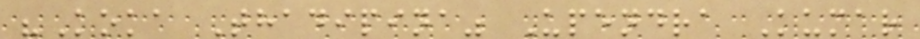"Koka Thadipina" Upendra Kumar
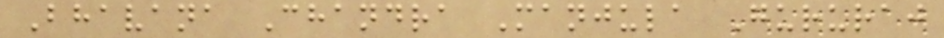Bhavana Chandra Manjula Gururaj
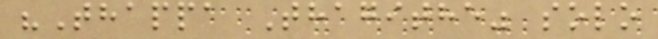"Thappa Thagithe" solo
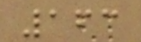163
